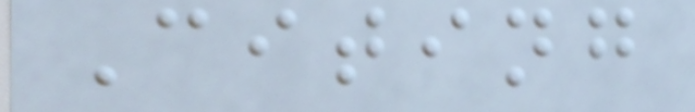Citing
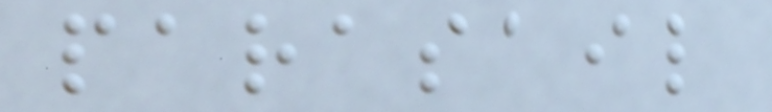parasail
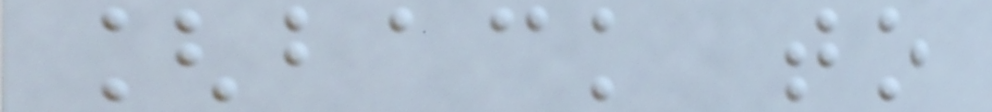[back to
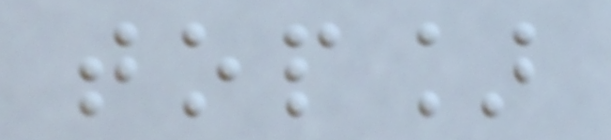top]
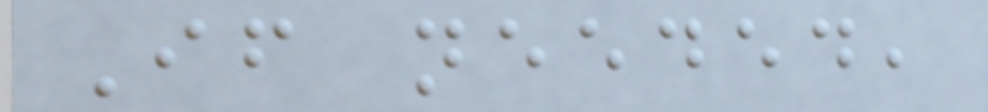If needed,
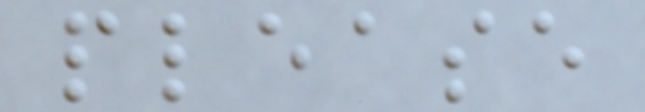please
